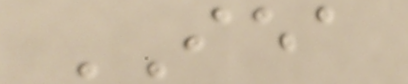IEA
